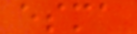esma
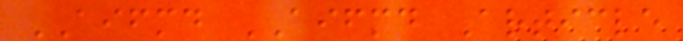AIFMD AIFMD Article
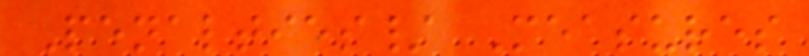Penalties/ Measures
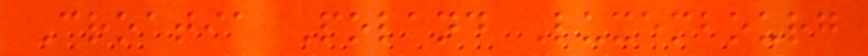Croatia Poland Luxembourg
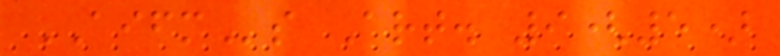AIFMs Art. 9(5)
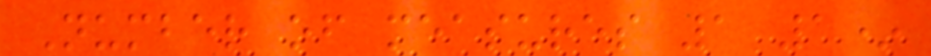Number of measures 1 1*
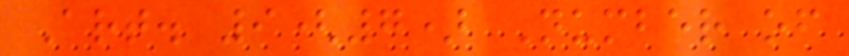Art. 9(7) Number of
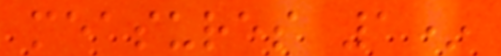measures 1*
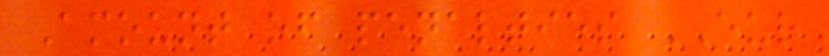Amount of penalties EUR
